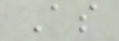As
